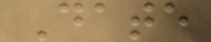Date
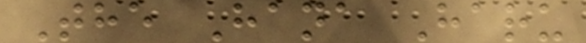The Hana Haru
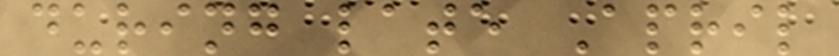during late April
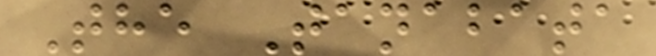The Tanabata
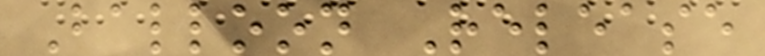Balloon Release
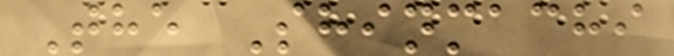The Shinmachi
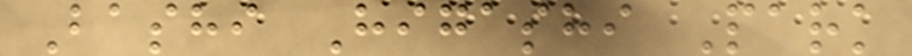Bashi Higashi Park
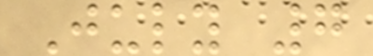July 7
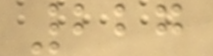227
